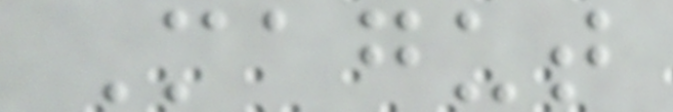Magut
